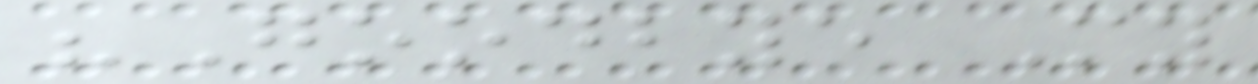"Goodbye My
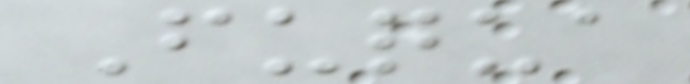Fuqua
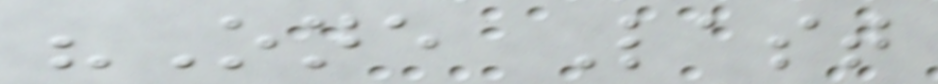"One Last
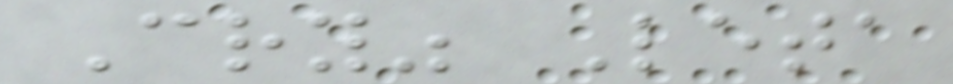Cry" Leta
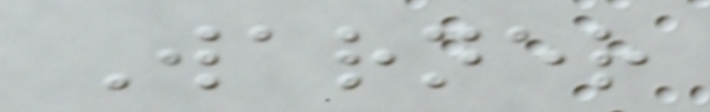Warner
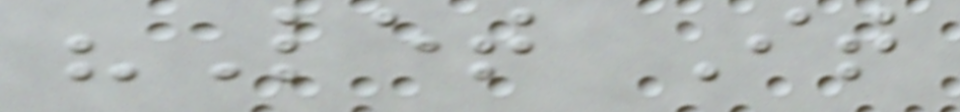"Let It
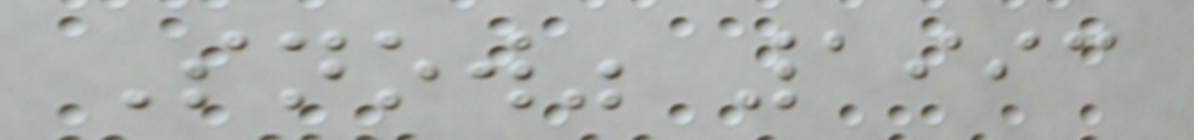Snow" 1993
